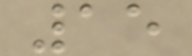15
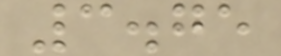3.75
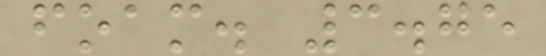foam. 3.75
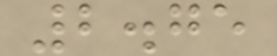2.75
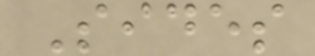Sides
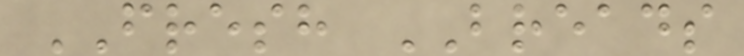FRESH BREADS
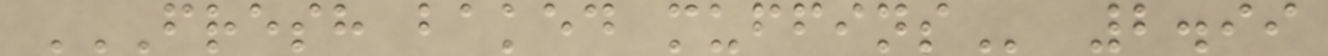FRESH BAKED MUFFINS 2.99
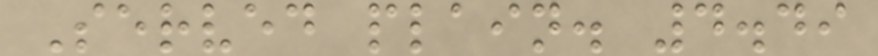Served plain. 4.49
